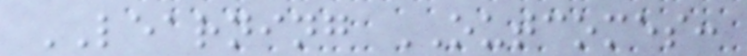LEARNING OUTCOMES:
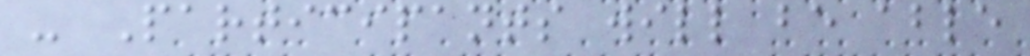- Participants will be able
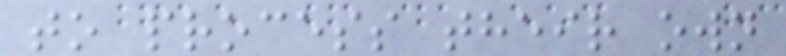to process their own
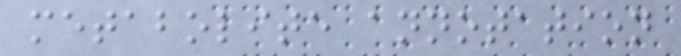metabolite annotation
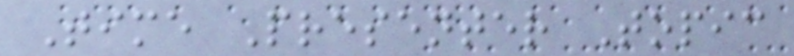Time Presenter Topic
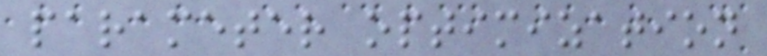parameter optimization
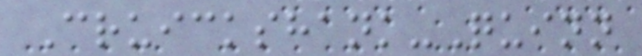Cruickshank-Quinn
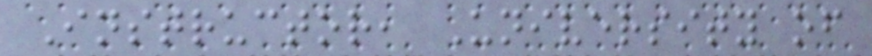Instructor, University of
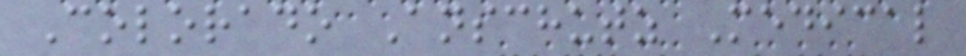Colorado Anschutz Medical
